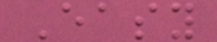Easy
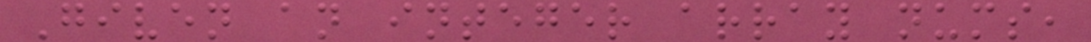Given an integer array nums,
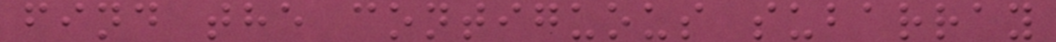find the contiguous subarray
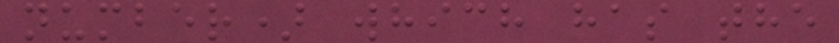number) which has the
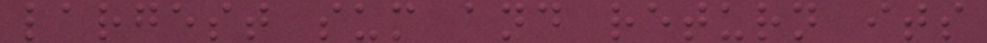largest sum and return its
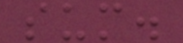sum.
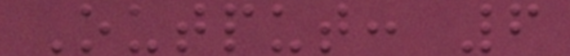Output: 6
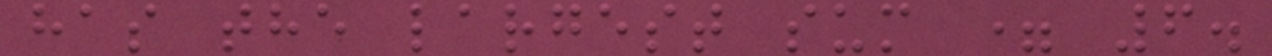has the largest sum = 6.
